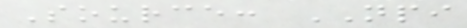Source: NPI
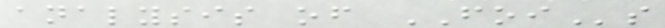analysis of FOIs
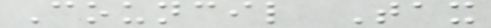Council Tax
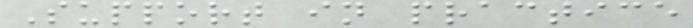Support in practice
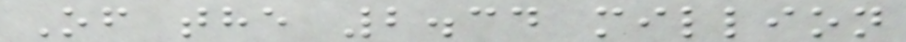Of the 2.34 million
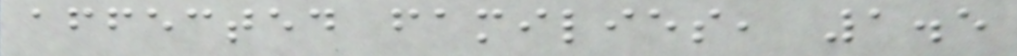affected families, 1.5
